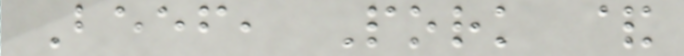Beef, Pork &
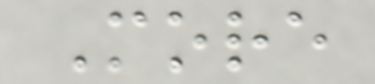More
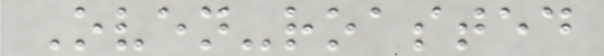Oven-roasted
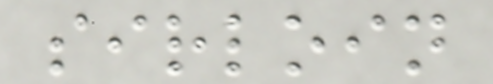sirloin
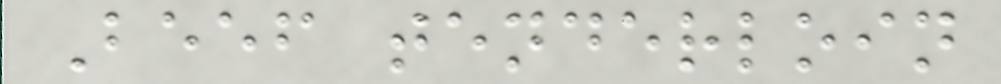Beef tenderloin
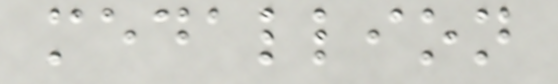medallion
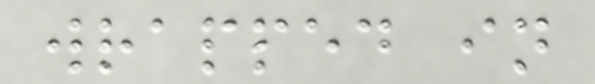wrapped in
